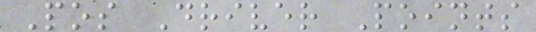Pos Driver Points
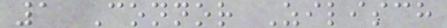1 Connor Zilisch
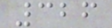326
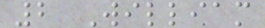2 William
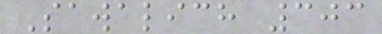Sawalich 303
